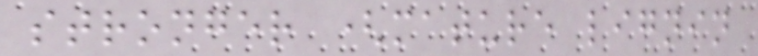stronger (mature lignin
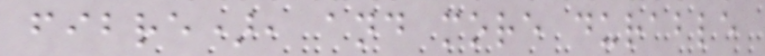fibre), and more durable
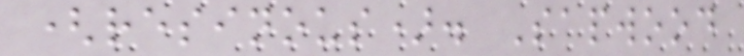(resinous). Sapwood
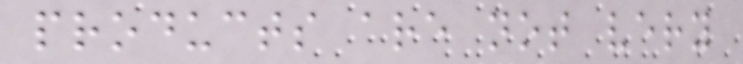products are not very
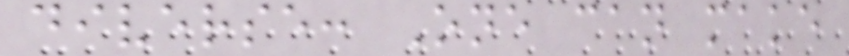diverse: One can make
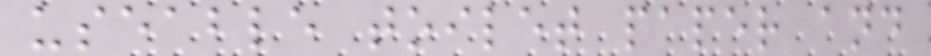useable toilet paper and
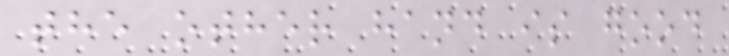the other hand is good
